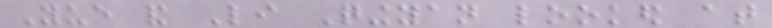Yue and Li Qingyan looked at
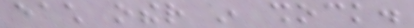each other in shock.
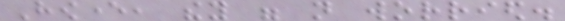However, they were not worried.
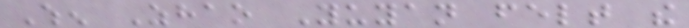When Zhao Yuyan felt the
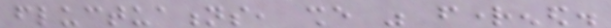fluctuations, she was frightened.
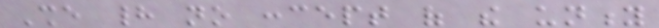She had no concept of the unity
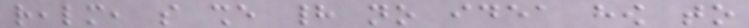realm, so she had no idea how to
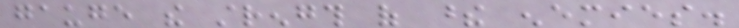gauge the strength of these enemies.
